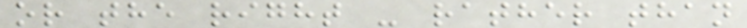or the right - rather than
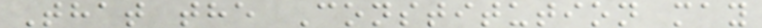That the Constitution may
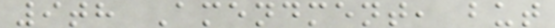9th Amendment, but
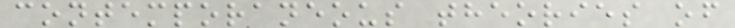contemporaneous theories of
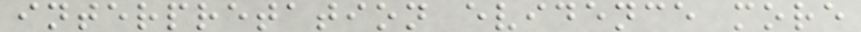interpretation evidence more
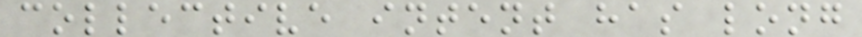collective intent has long
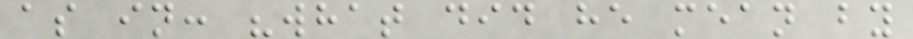as in: "what did he mean by
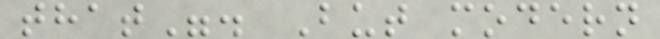that". But modern
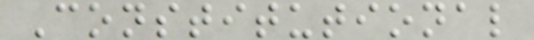Constitutional
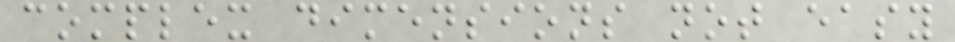complex dimensions not easy
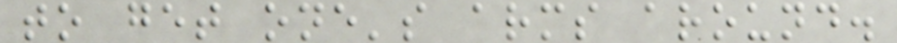to get one's arms around.
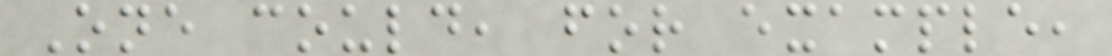One could, for example,
